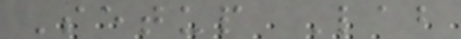Setup Lab
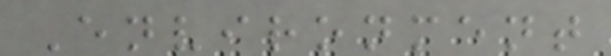Environment
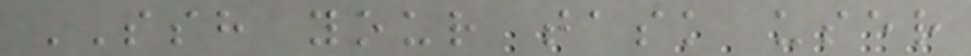SSH your task user
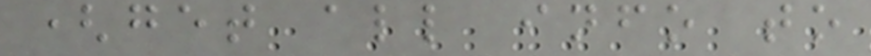(get all info to
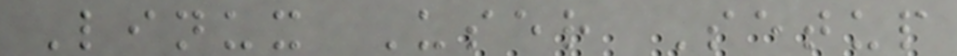Linux User Setup
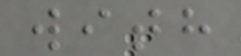with
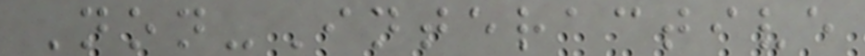Non-Interactive
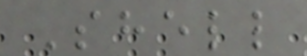Shell
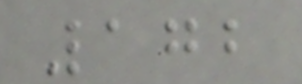172
